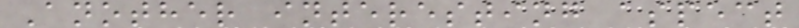Another interesting aspect
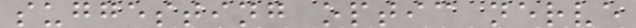suggesting optic nerve
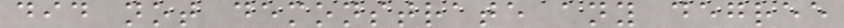did not demonstrate any degree
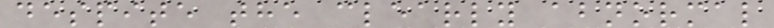despite the clearly abnormal
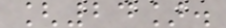[24].
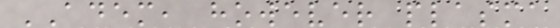ADEM, however plasma
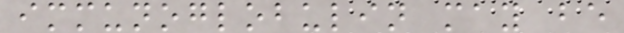immunoglobulin may be
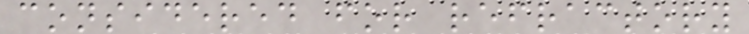considered for refractory
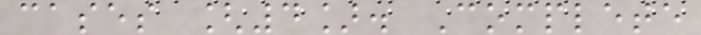cases [4]. Complete
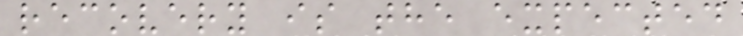recovery is the expected
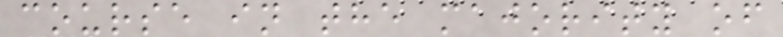course in the majority of
